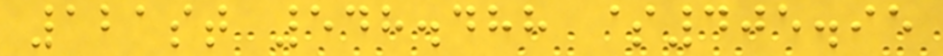121st 548.488 $405.95
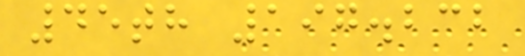45th 197.232
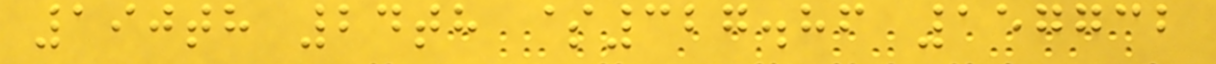190th 24th $327.86 157732
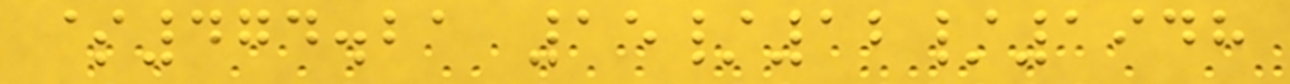$474.21 15/12/1948
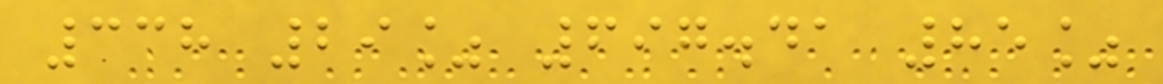338 29% 697.41 85%
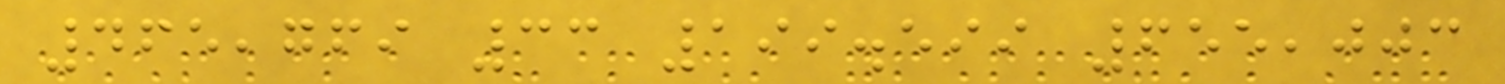465,769 33 199.599 655,003
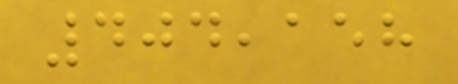404,158
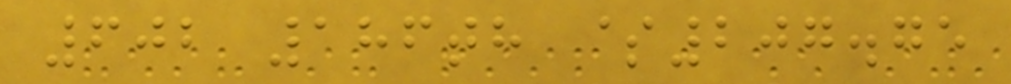602 186th $207.75
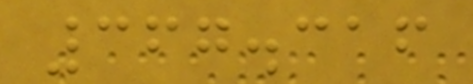367.316
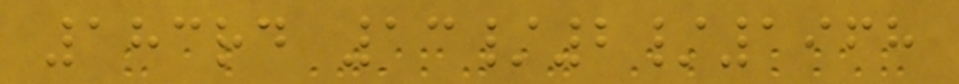183rd 13/2/1968
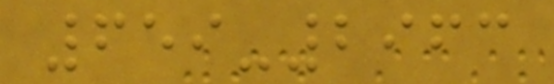659-2963
